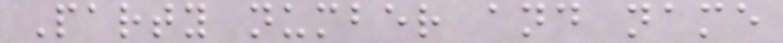Party number and name
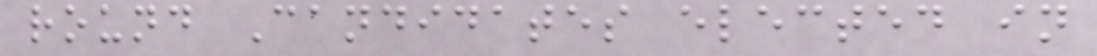round Candidates elected in
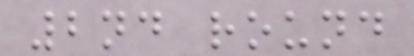2nd round
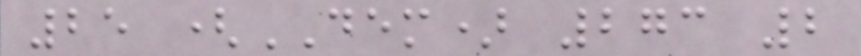25 (DEM) 273 2
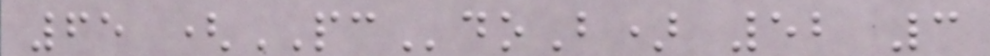65 (PCdoB) 52 3
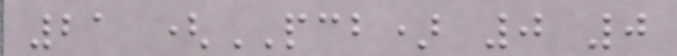21 (PCB) 0 0
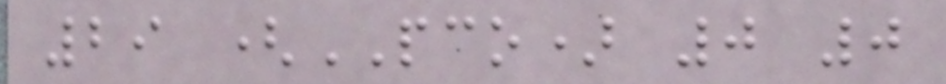29 (PCO) 0 0
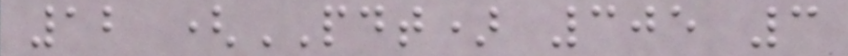12 (PDT) 305 3
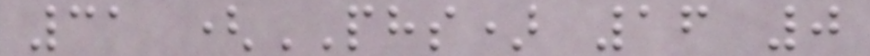31 (PHS) 16 0
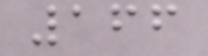166
